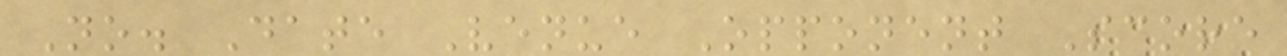No. Date Venue Opponent Score
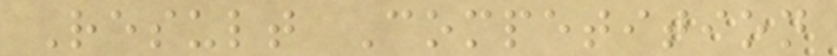Result Competition
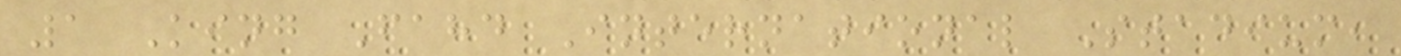1 King Fahd International Stadium,
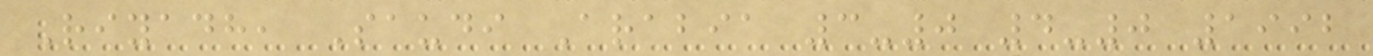Riyadh, Saudi Arabia 3-0 4-0 1992
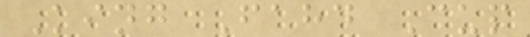King Fahd Cup
